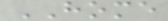HOME
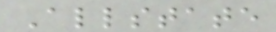Allstate
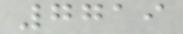7719
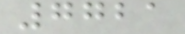7721
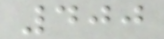400
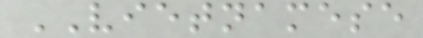VIETNAMESE
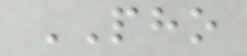PHO
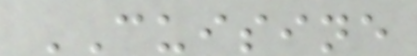CUISINE
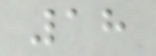18
